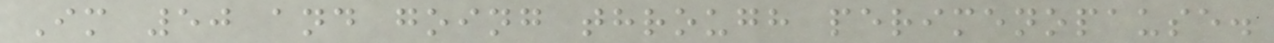Im 50 and going through perimenopause.
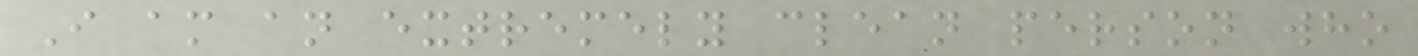I am an extremely clean person who
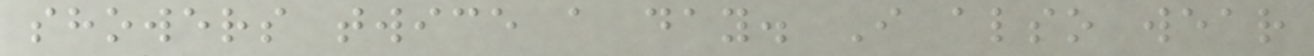showers twice a day. I also wear
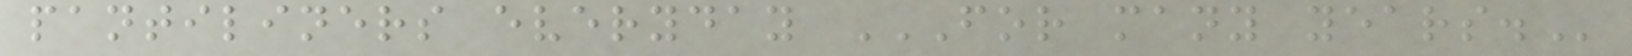pantiliners everyday FOR MANY YEARS.
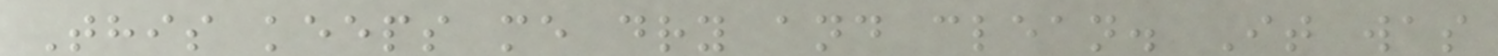This keeps me dry and clean. It was
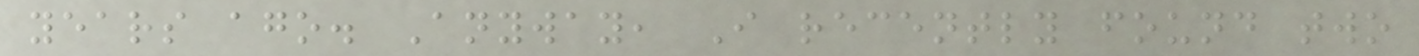years ago. Anyway, I recently found two
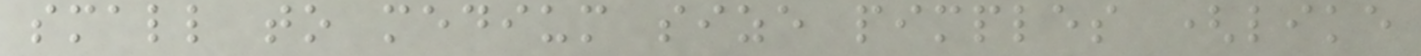small to medium size pimples (like
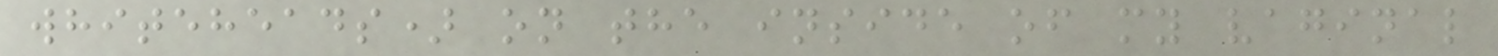whiteheads) on the inside of my vaginal
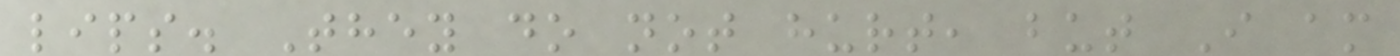lips. They do not hurt, but I am
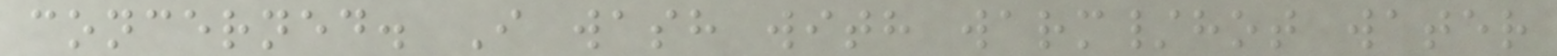concerned. I wash with warm/hot water
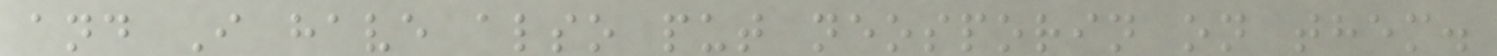and I have also put neosporin on them.
